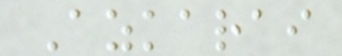Azkarai
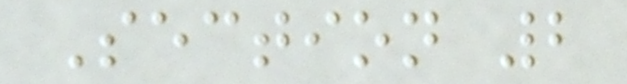Section 2
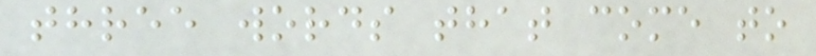three words that come to
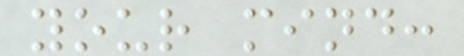your mind:
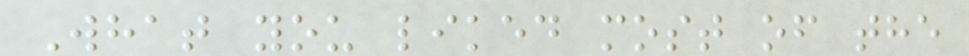What you liked most of the
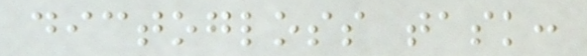dictogloss task:
